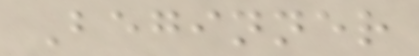Beginner
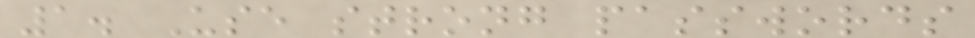1. Use strong passwords
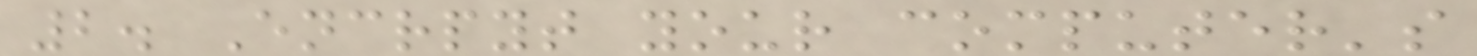2. Encrpyt your computer's
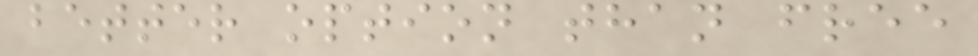better option than free
